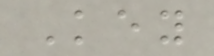Key
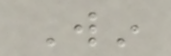Win
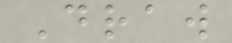Draw
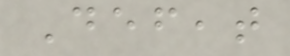Defeat
